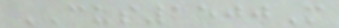CUS1500M
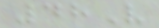48V
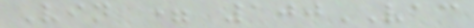Vin = 100VAC
